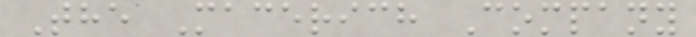The Macerich Company
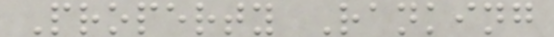Property Ranking
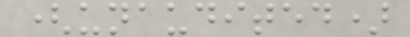(unaudited)
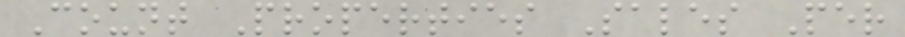Count Properties Sales Per
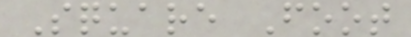Square Foot
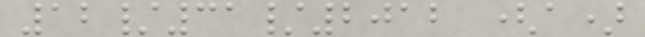12/31/2012 (a)
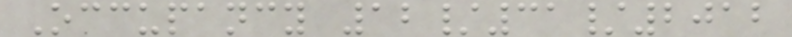Occupancy 12/31/2012
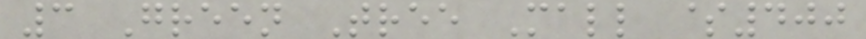3 Green Tree Mall $400
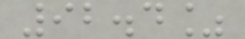92.4%
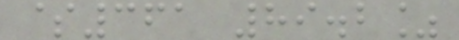$361 89.2%
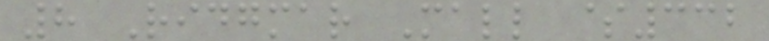8 Ridgmar Mall $332
